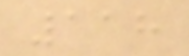118
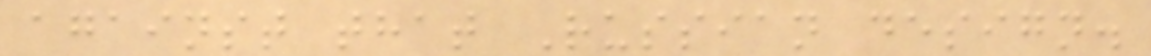against that Russian design.
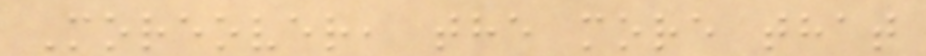Moreover, the more that
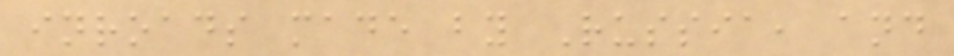inroads made by Russia, and
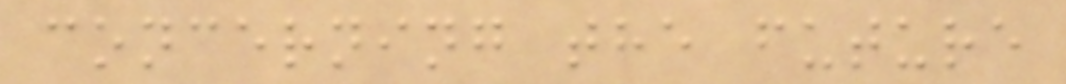concerning the future
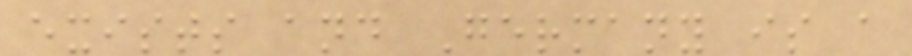exists and Germany is a
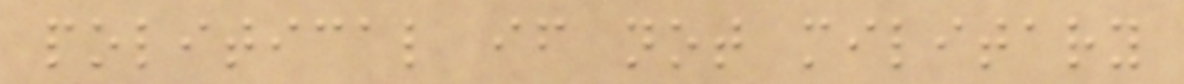political if not military
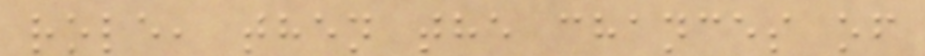role, then the chances of
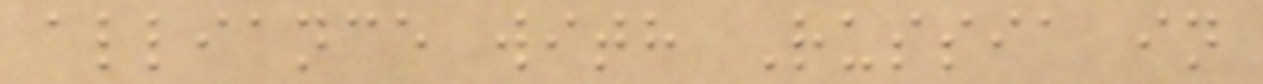alliance with Russia in
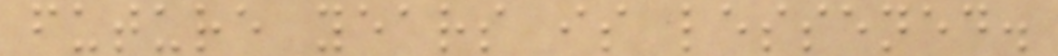future years is lessened.
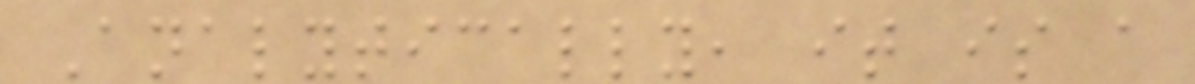Analytically, it is a
